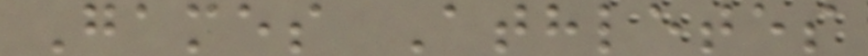Games Athletes
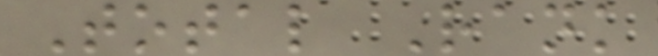Total Rank
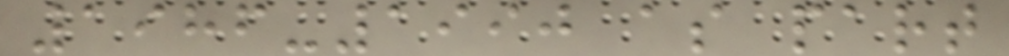1986-1990 as part
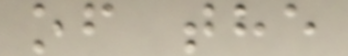of the
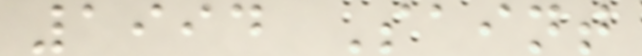1994 Saint
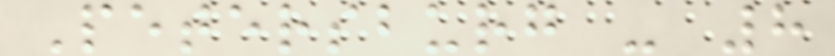Petersburg - 8
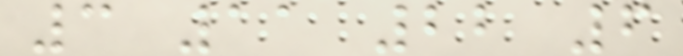3 11 22 6
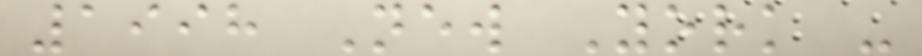1998 New York -
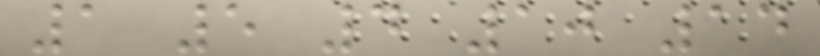1 5 4 10 14
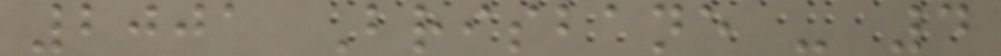2001 Brisbane - 4
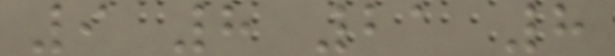9 8 21 8
